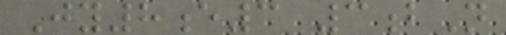Jy8e3 3bN
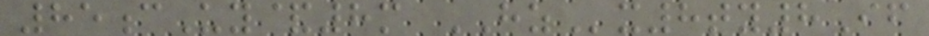85cUy&8m HZx8ty8If
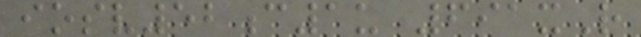iosv52c1u 691xR
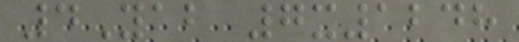4Yab 7x1248
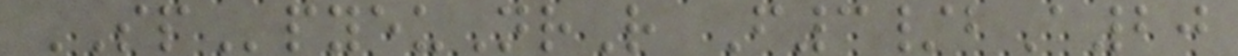SPpyeuNrR F3/bA20
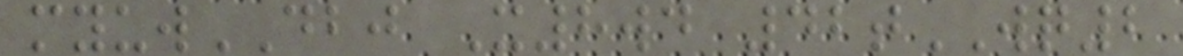myuwDBJ X8wd 42tWQ2
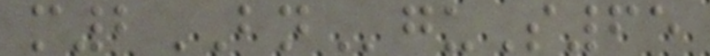m2BNguS65
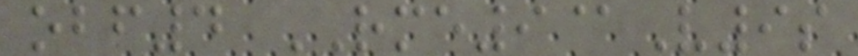obf4 RME9@V9s
